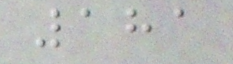181
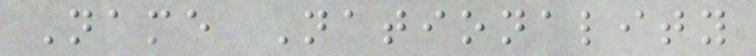Name Nationality
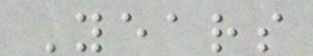Years
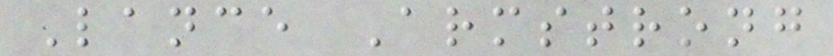Lance Armstrong
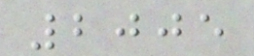2005
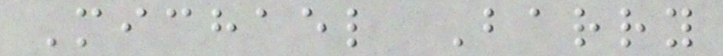Michael Barry
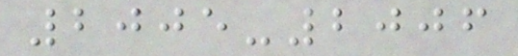2005-2006
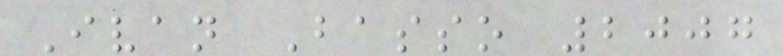Ivan Basso 2007
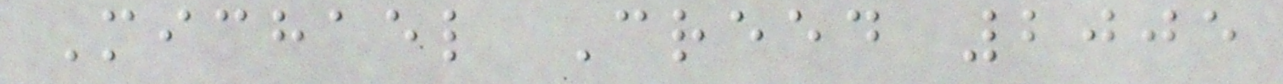Michael Creed 2005
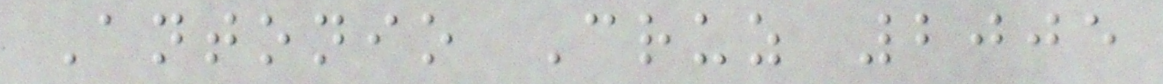Antonio Cruz 2005
